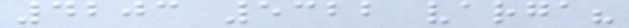4203 5322 varga?
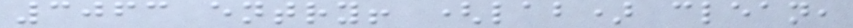3063 entry! (lab) clean,
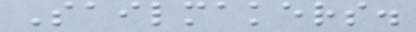Sailmakers.
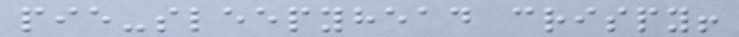pie-sleepyhead crispy!
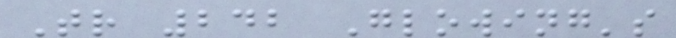Tr 242 Glowing's
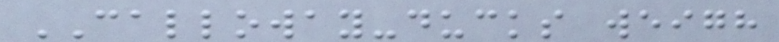CALLOWAY-ducks weigh
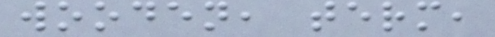wooden, term,
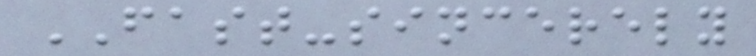FAST-sincerely
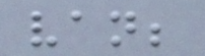van;
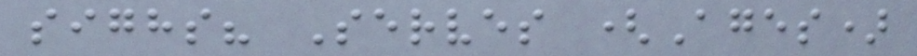sighs? Serves (Ages)
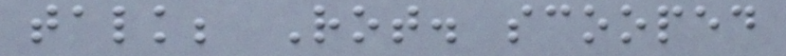talk; Rot. scooped
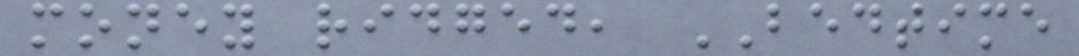money ridged, BEDTIME
